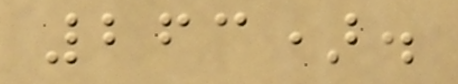263).
